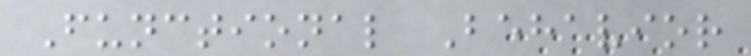Functional Behavior
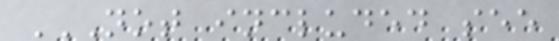NOT INCLUDED SEE
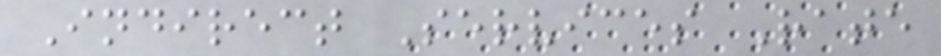Indirect Services Rate
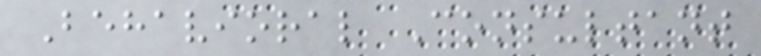Behavioral Consultant
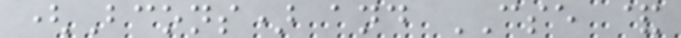(Bcons) and CSE &
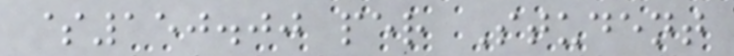$150.00 per Student
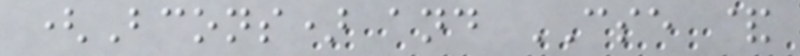(Bcons) and CSE &
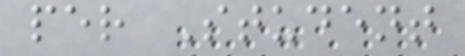per Student
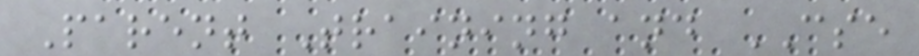Parent Training and CSE
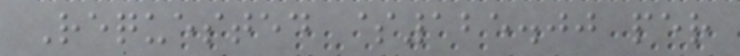Requested $125.00 per
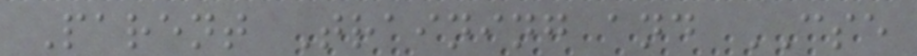Parent Training and CSE
